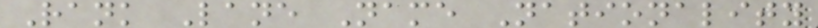Rank Lane Name Nationality
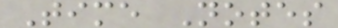Time Notes
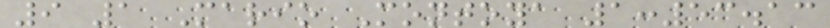9 1 Mario Montoya 1:53.13
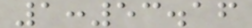1:53.16
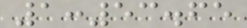1:53.65
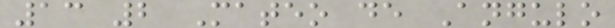13 2 Mateo de Angulo
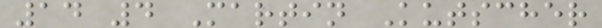14 4 Martin Kutscher
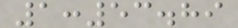1:53.89
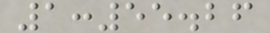1:55.26
